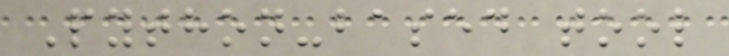Python-based tool
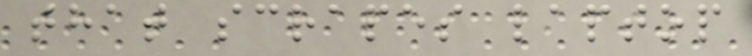that scrapes laptop
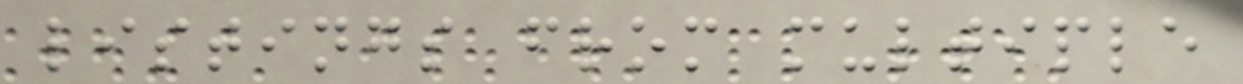listings from multiple
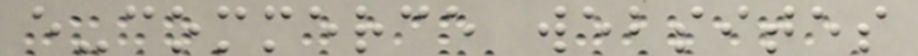e-commerce websites
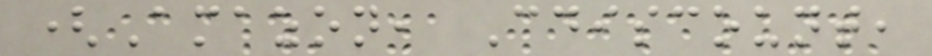(Amazon, Cdiscount,
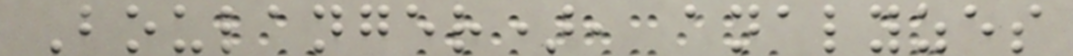Boulanger), analyzes
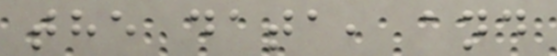the data, and
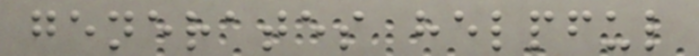generates helpful
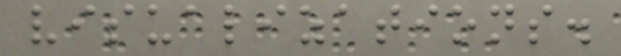visualizations.
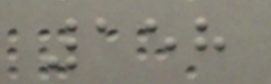158
